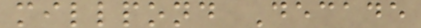millpond Decade
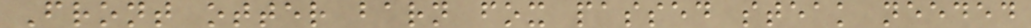Front otter barn fox passed steak needed
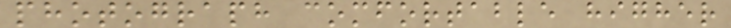photograph comfortable higher
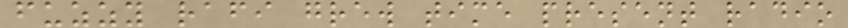fuzzy rafi grew time present radio
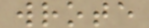wrote
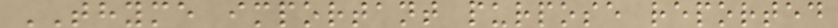THYME important purpose reported
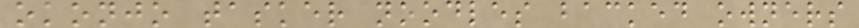okonjo tasker noodles backed owners
